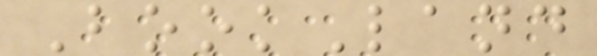BookLand
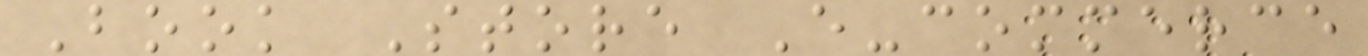Book Store E-commerce
